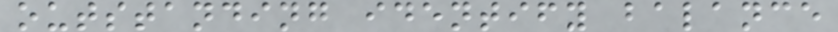outstanding identify balance
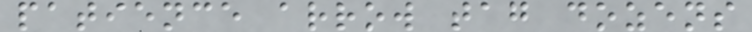patience arrow tag dozens
